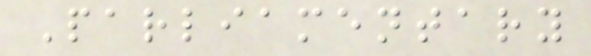Parliamentary
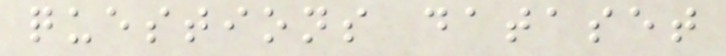questions dataset
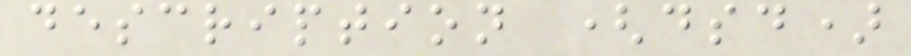description (dsd)
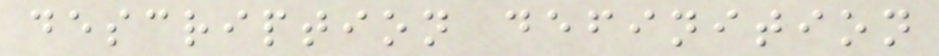description definition
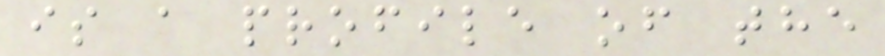is a profile of the
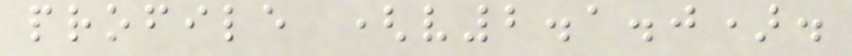profile (v2.1.0).
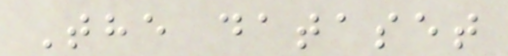The dataset
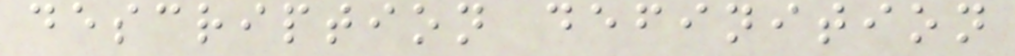description definition
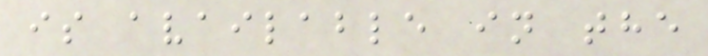is available in the
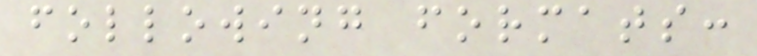following formats:
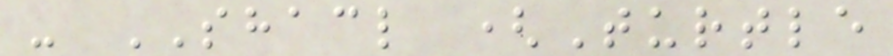- SHACL (Turtle
